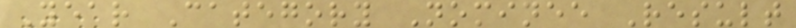Year Category Nominee Result
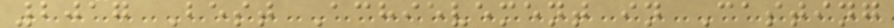2017 Best Achievement in Casting
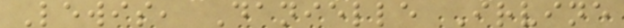Lewis, Danielle Irvine
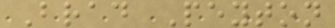Brad Peyton
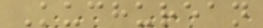Kuchurean
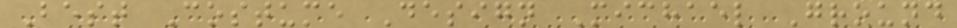Best Costume Design Michael Ground
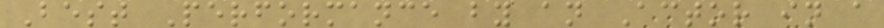Best Performance by an Actor in a
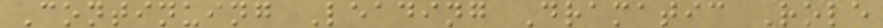Continuing Leading Dramatic Role
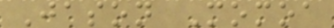Jason Momoa
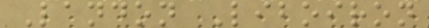Landon Liboiron
